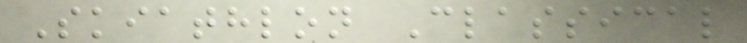Skiathlon Classical
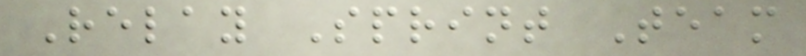Relay Sprint Team
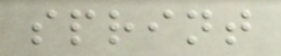sprint
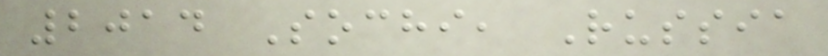2014 Sochi, Russia
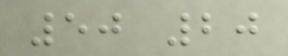50 20
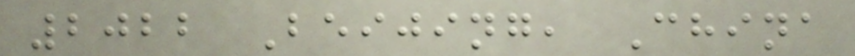2022 Beijing, China
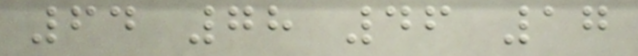64 78 46 17
